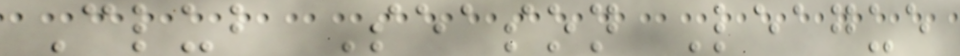Club Season League
